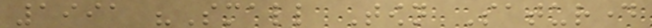1991 "Small Town Saturday
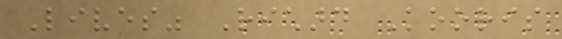Lives" Richard Kooris
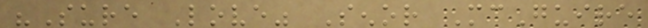"Sure Love" Senor McGuire
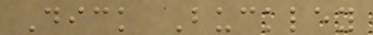Dick Buckley
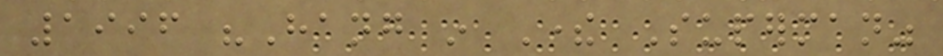1996 "Hang in There Superman"
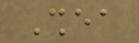Shea
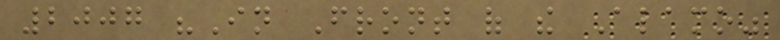2007 "In Front of the Alamo"
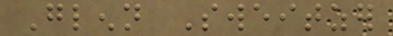Glenn Sweitzer
